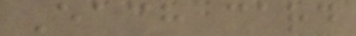Each card
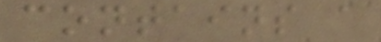contains a
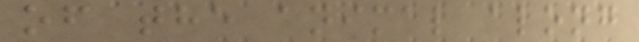of the animal along
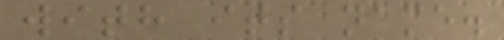with its name.
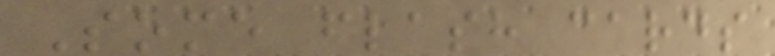Some flash cards
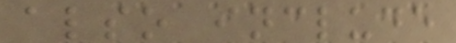also include
